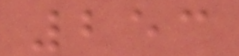253
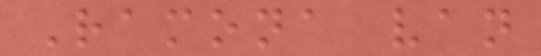Ramona van
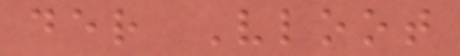der Vloot
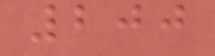200
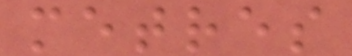metres
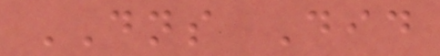DNS Did
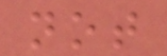not
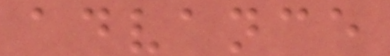advance
